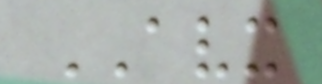AVX
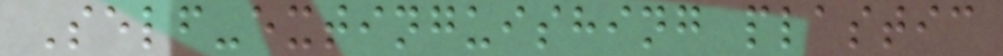Self-extinguishing plastic
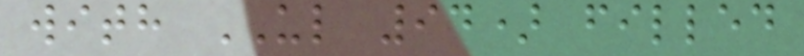with UL 94) filled
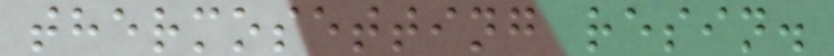thermosetting resin.
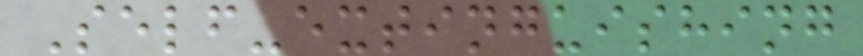Self-extinguishing
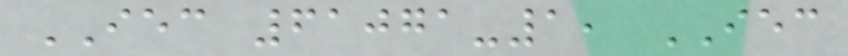IEC 61071-1, IEC
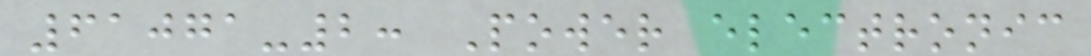61071-2: Power electronic
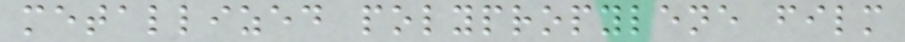metallized polypropylene film
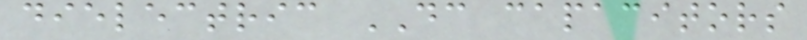dielectric DC capacitors
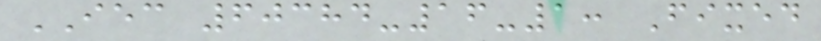IEC 60384-16-1: Fixed
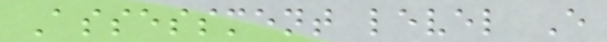Assessment level E
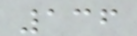136
